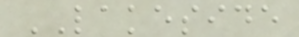LAKESIDE
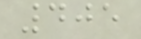405
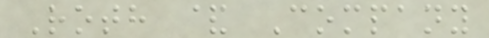Roth & Company
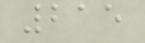215
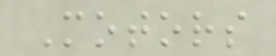Motors
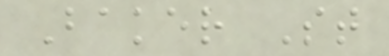Baker St
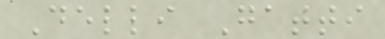Delli Gatti
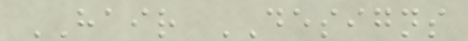HAIR DESIGNS
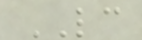LC
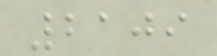2109
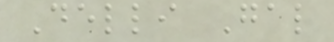Delli Gal
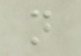n
